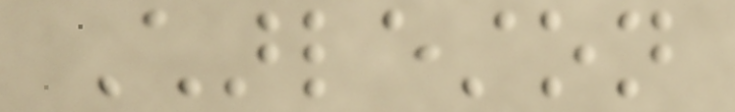Charleston
